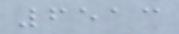6513
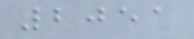2051
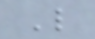L
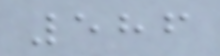586
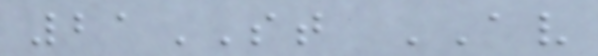21ST AV
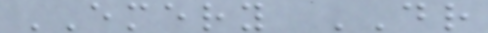EMERY DR
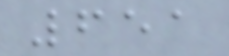651
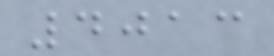4013
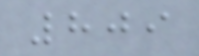809
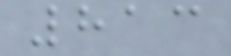813
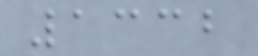1332
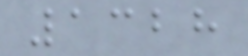1328
